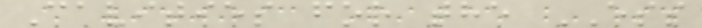Cavities for the ESS
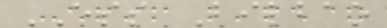ESS Bilbao
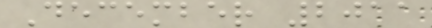December 2011
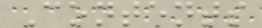Contents
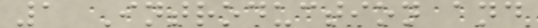1 Introduction and
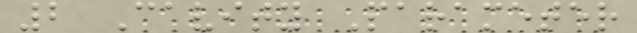2 Cavity Parameter
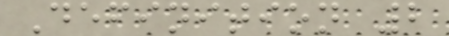Definition 2
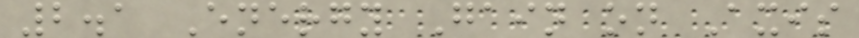2.1 Energy Gain on Axis
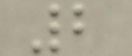2
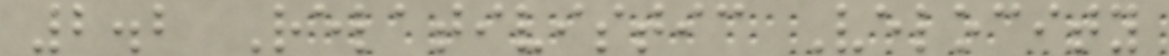2.2 Relativistic Velocity
